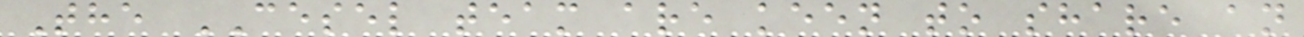The CESEL team are keen to share an
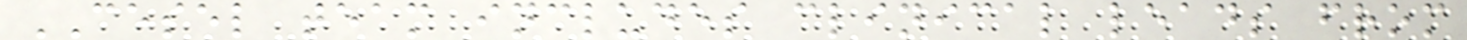CESEL team includes clinical leads from
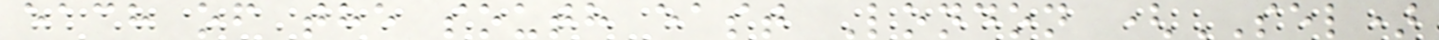each of the south east London (SEL)
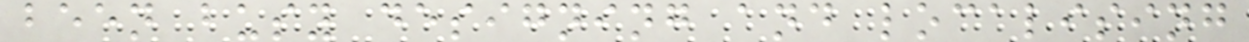been busy designing and localising
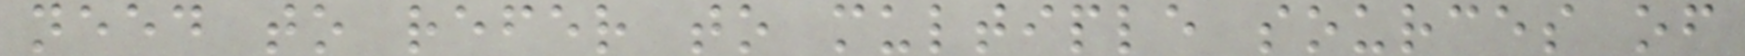need to refer to multiple sources of
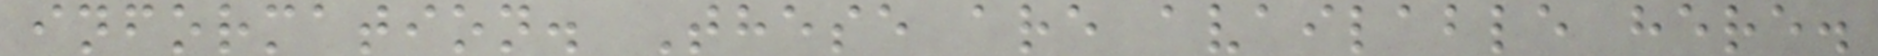information. These are available here.
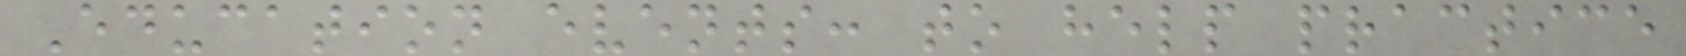Education events: to help practice
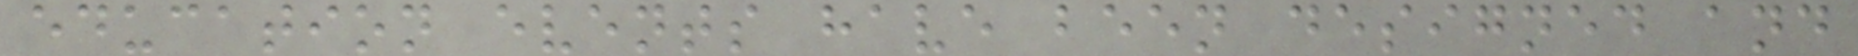education events have been designed and
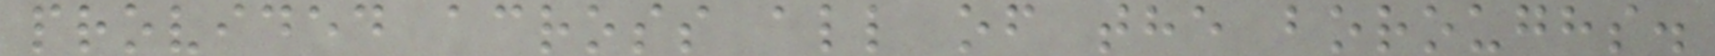provided across all of the boroughs.
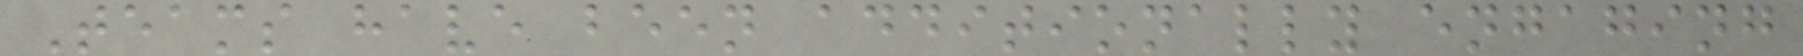Teams have been additionally engaging
